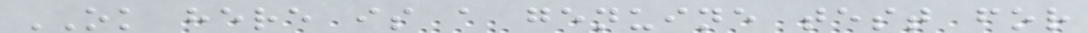OK here is a genuine test for
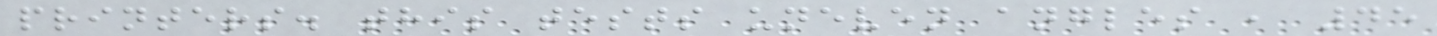printers. this tests uneven angles , 45
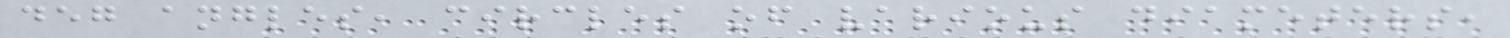deg angles, circles of various diameters,
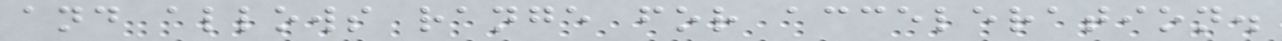and allows range for acceleration.
